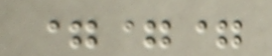===
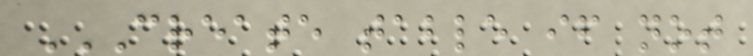CREATE TABLE IF NOT
